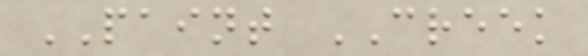PAINT CREEK
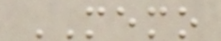MEMO
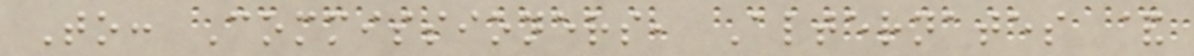To: Commissioners, Alternates &
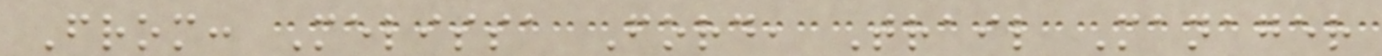From: Melissa Ford, Trail Manager
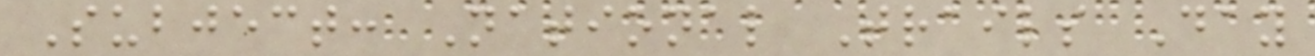Subject: National Trails Day
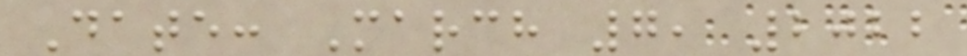Date: March 7, 2022
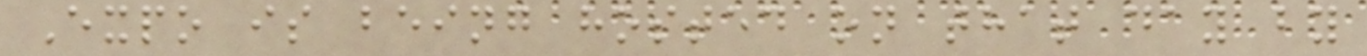Expo is being hosted on that day by
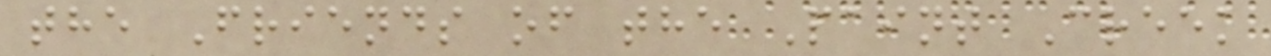the Friends of the Paint Creek
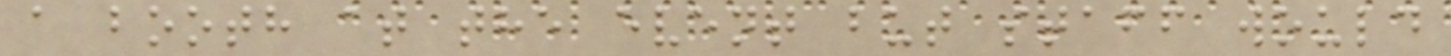a booth at the event but staff would
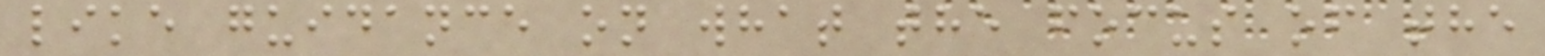like guidance on what the focus of the
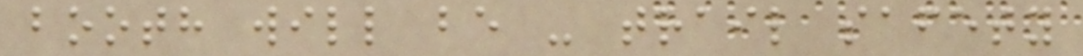booth will be - trail safety
